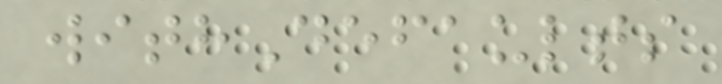withDefaults
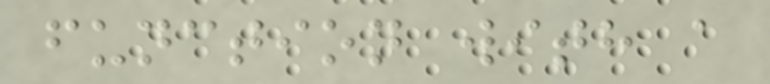function with a
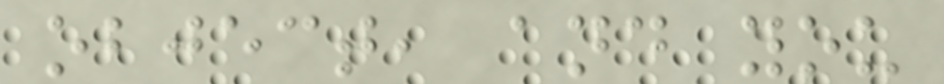object, and you
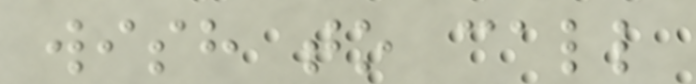wish to call
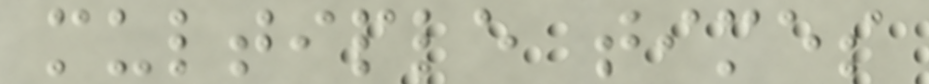multiple times
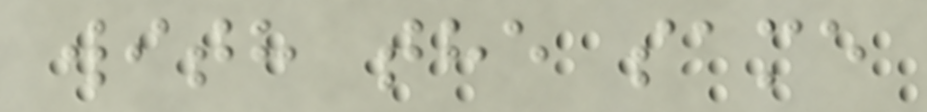with the same
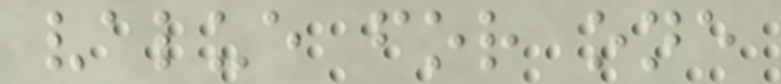value for one
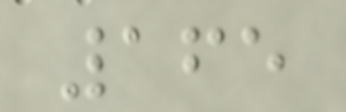165
